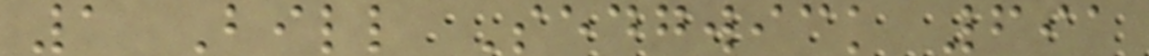1 Bill Sedgwick 691
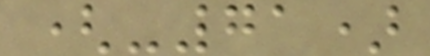(-71)
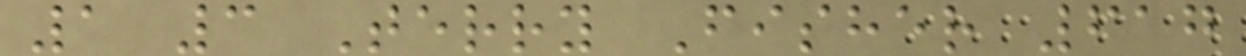1 3 Terry Fisher 617
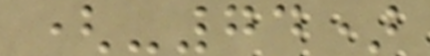(-74)
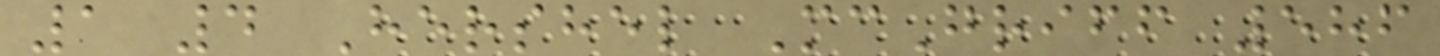1 4 Hershel McGriff 586
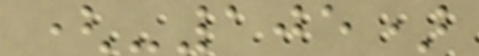(-105)
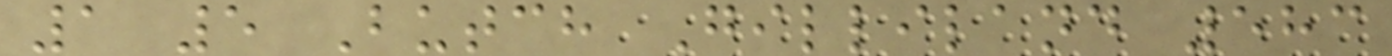1 5 Butch Gilliland 583
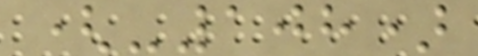(-108)
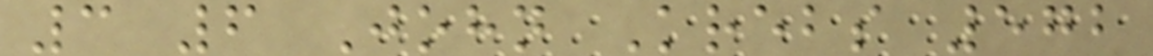3 6 John Krebs 572
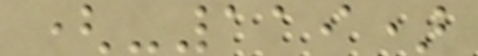(-119)
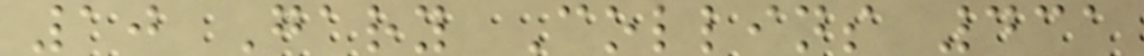10 Gary Collins 431
